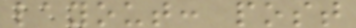layout: post
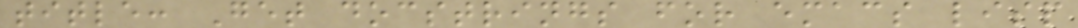title: Get docstrings for emacs lisp
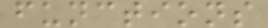functions
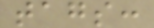tags:
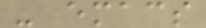- emacs
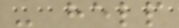- help
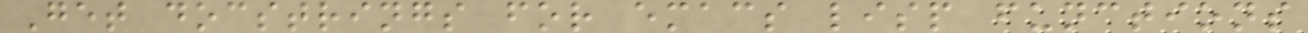Get docstrings for emacs lisp functions
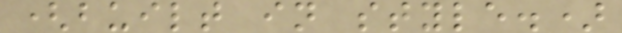(built in style.)
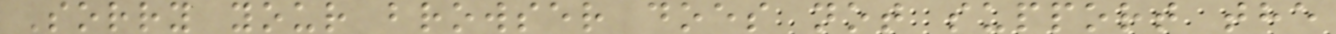Sorry your browser does not support the
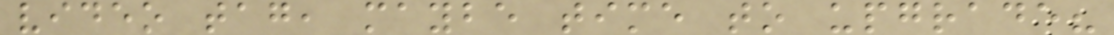video tag, maybe time to upgrade?
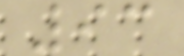93
